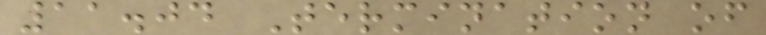11.04 Termination of
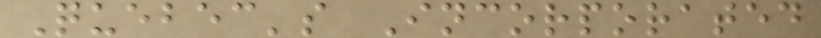Quebec's Incorporated
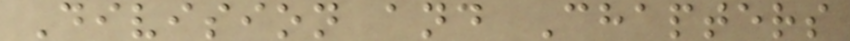Division and Chapters
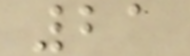21
